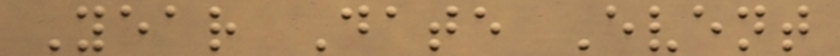Year Date Event
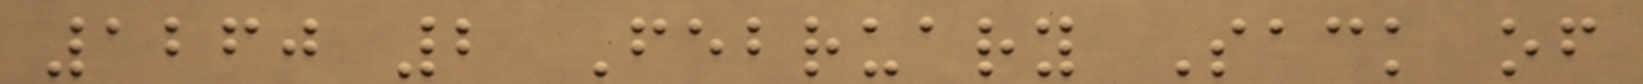1260 2 February Sack of
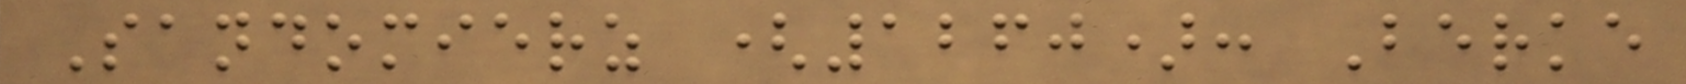Sandomierz (1260): Berke
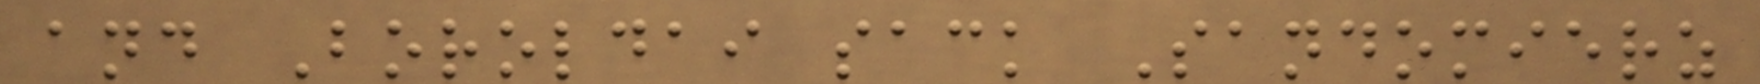and Boroldai sack Sandomierz
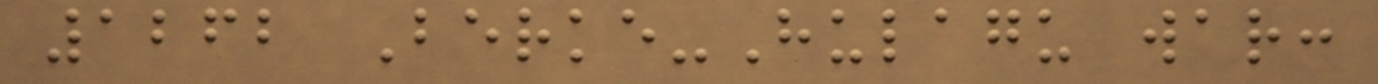1262 Berke-Hulagu war:
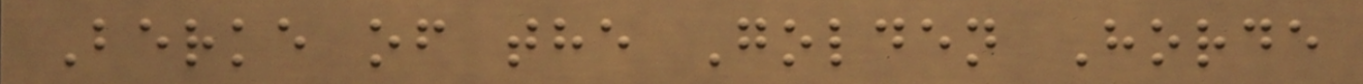Berke of the Golden Horde
